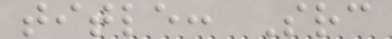title: Src
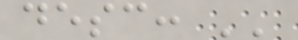desc: ''
